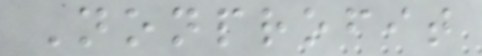Nonprofit
